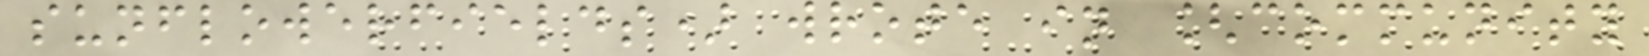sunflowerfields) wrote in [community
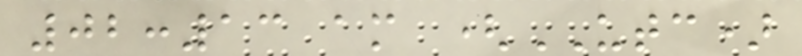02:13 am (UTC)
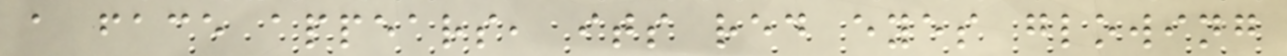a face appears, its red eyes glowing
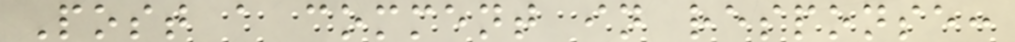Post a comment in response:
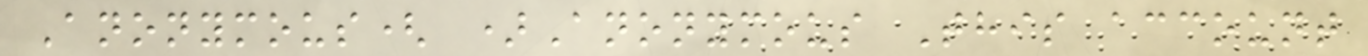Anonymous( )Anonymous This account
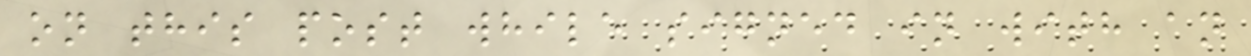on this post while signed in with an
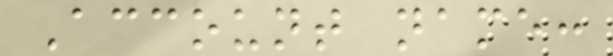Account name:
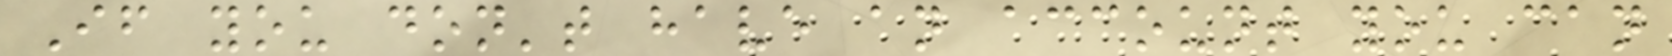If you don't have an account you can
